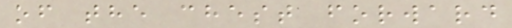of the chest forward
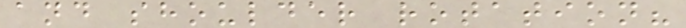and shoulder rotation?
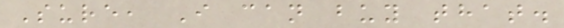Sure, I can buy that.
